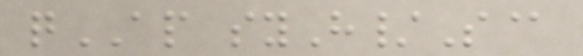qAP syH/S@
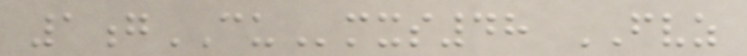1gCUmxs48 FVZ
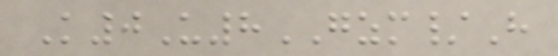K0U8GZM/H
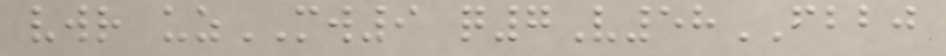vwr uzMW9 q7V58FBBJ
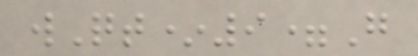wQt*9=G
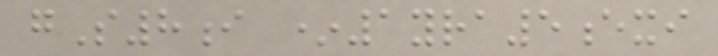gS8i *1yra5exi
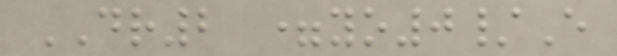DR2 =yo0/E
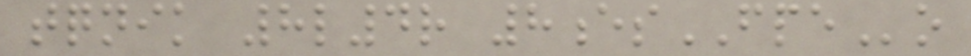tqnik 8l4r 8esFPEo
